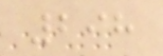298
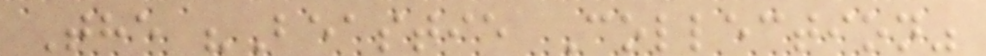The "Beastie Collection"
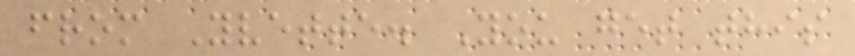from Yvette. You get this
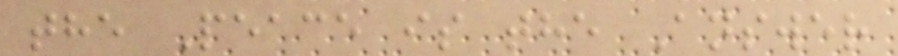the Peace is the Answer
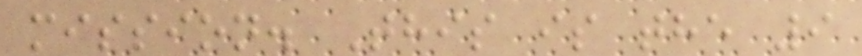mission. This is the 9
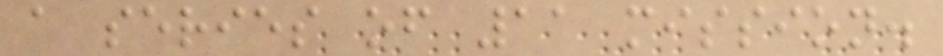a series of 11 mission.
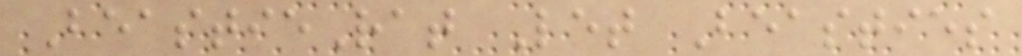BeastieRat Let Beasties
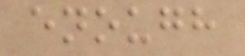enough
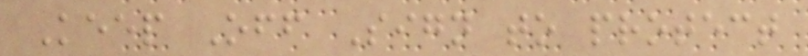Keep Off Sign to protect
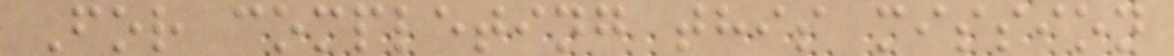For completing this mission
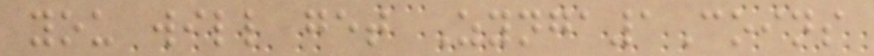you will get Zynga1Coins
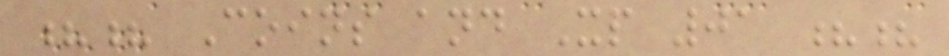?? Coins and Xp 01 ??
